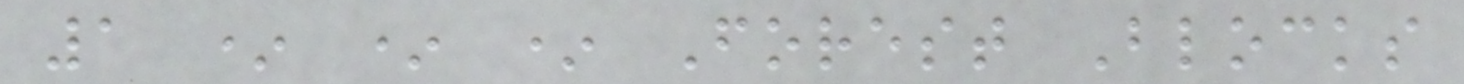1 * * * Forest Blocks
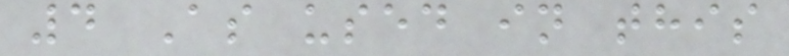4 As used in this
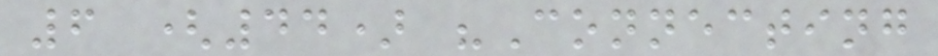6 (44) "Connecting
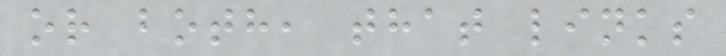or both, that links
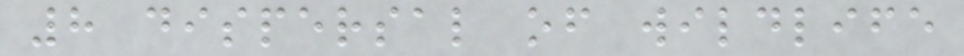8 dispersal of wildlife
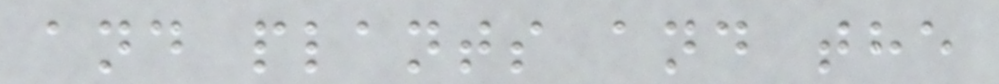and plants and the
